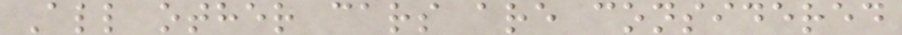All other cars are considered
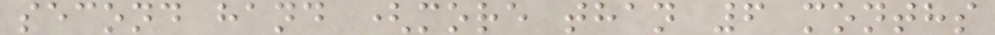second hand (more than 6 months
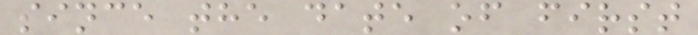since the date of first
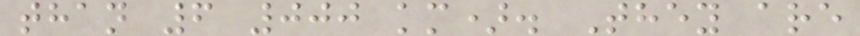than 6 000 km). They are
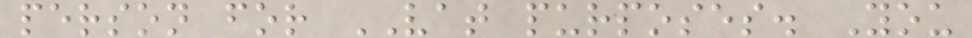person for VAT purposes. You
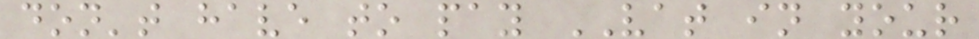don't have to pay VAT in your
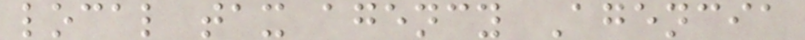local tax agency Agencia
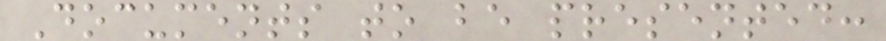Documents to be presented:
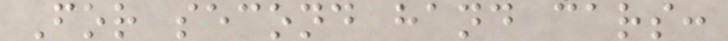For second hand cars:
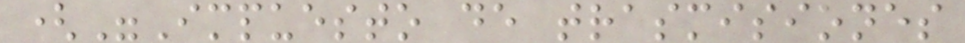("Impuesto de trasmisiones
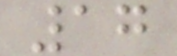17
